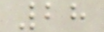28
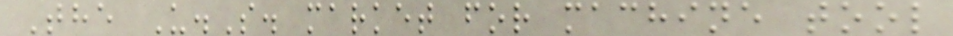The U.S. market for machine tool
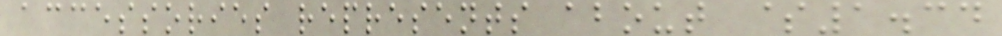accessories represents about $1.34
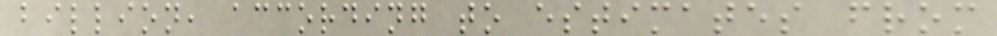billion, according to estimates from
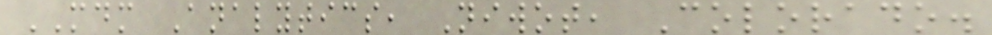MDM Analytics, Niwot, Colorado.
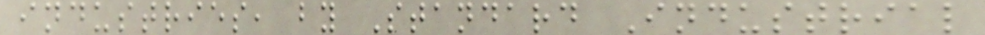industries, by Standard Industrial
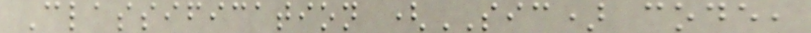Classification (SIC) code,
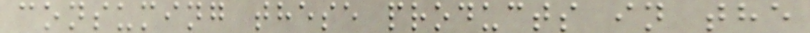consuming these products in the
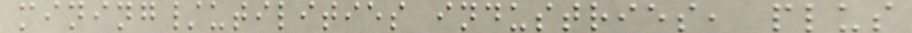mining/utilities industries, plus
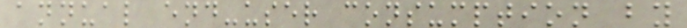annual end-user consumption by
